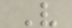V
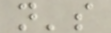n's
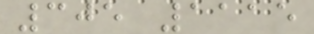305 1115
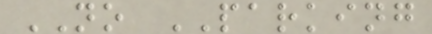NO PARKING
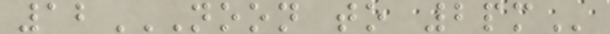12NOON TO 2PM
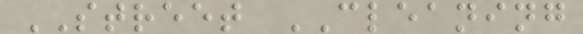STREET CLEANING
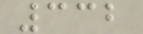332
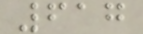617
